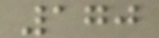170
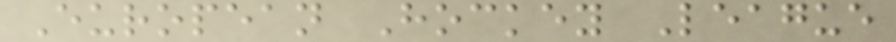European Hockey League
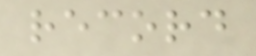record
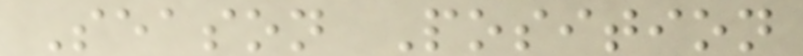Season Position
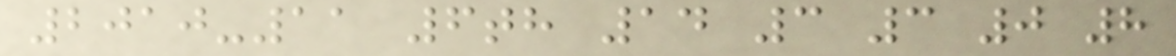2010-11 6th 14 3 3 0 8
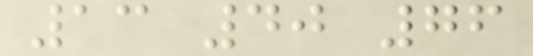13 40 76
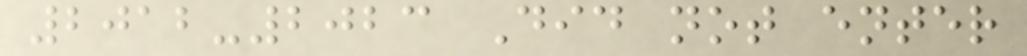2012-2023 Did not enter
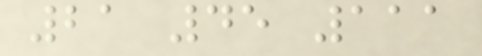21 45 111
